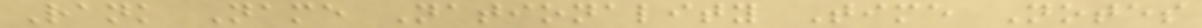Rank Name Nationality Time Notes
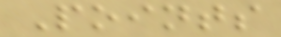Points
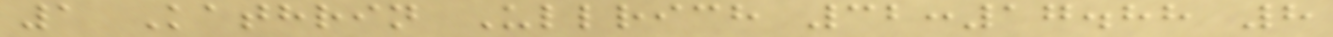1 Kathrin Ullrich 32:17.88 8
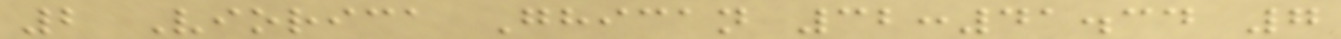2 Viorica Ghican 32:41.34 7
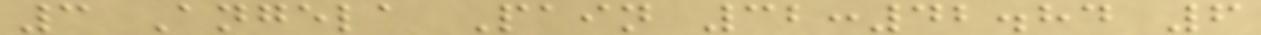3 Angela Pain 32:42.84 6
